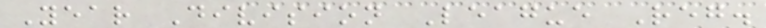Year Division League Reg.
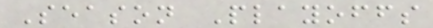Season Playoffs
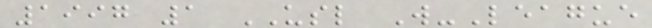1997 1 USL W-League
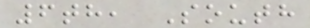6th, South
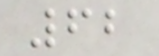62
